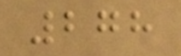278
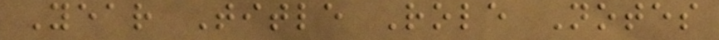Year Title Role Notes
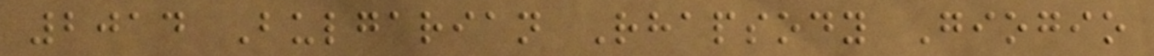2014 Bulgarian Rhapsody Giogio
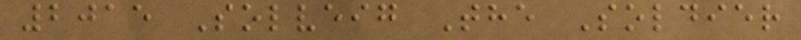2015 Solveig The Soldier
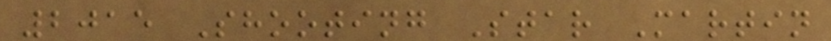2015 Shooting Star Martin
